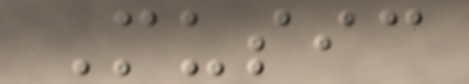Music
